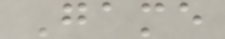Game
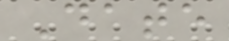Date
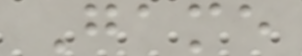Game
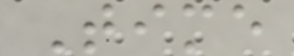Time
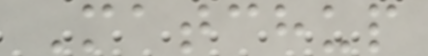Matchup
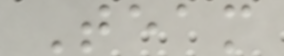Team
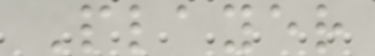Player
